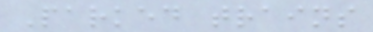Parked trains
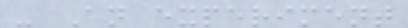- An experiment
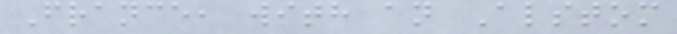France, with an Alstom
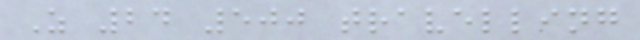Z 24 500 travelling
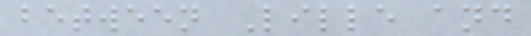between Lille and
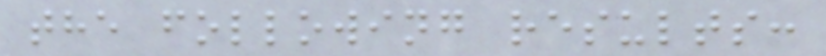the following results:
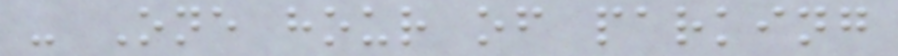- One hour of parking
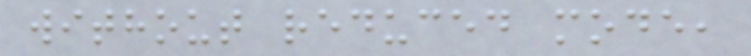without reduced mode,
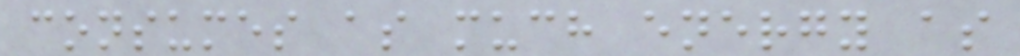consumes as much energy as
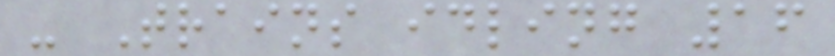- Trains idling 16
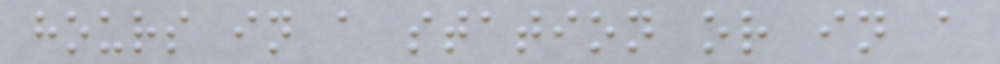hours in a station or in a
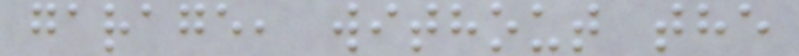garage, without the
